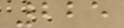225
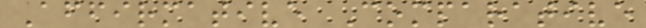Affirmative Comparative
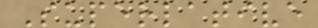Superlative
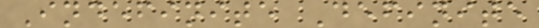Indefinite Definite
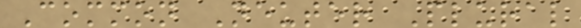Common Neuter Plural
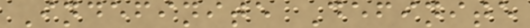Indefinite Definite
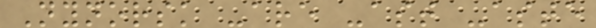Nynorsk -are -ast -aste
